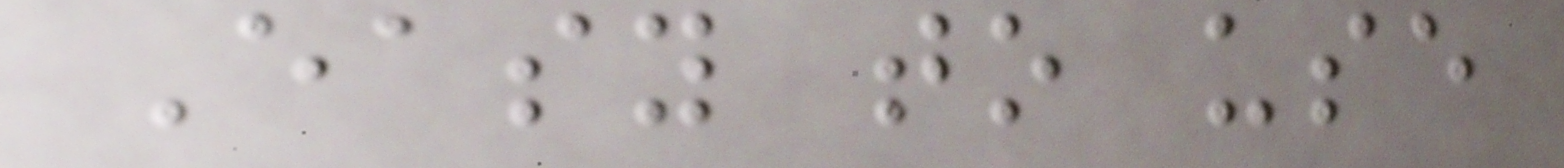Easy to use
